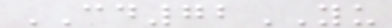CD72YU
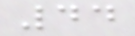44
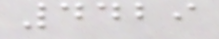4429
